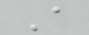A
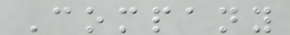Company
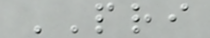PRI
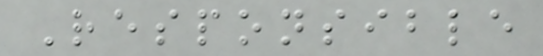Responsible
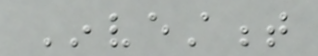Investment
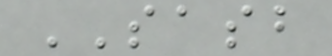SASB
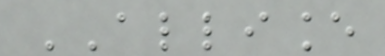ALLIANCE
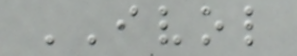IVOL
